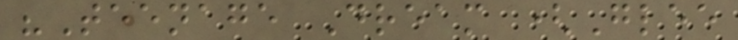"Teenage Dream (Glee
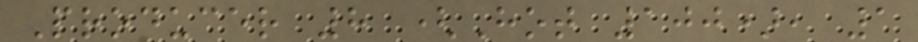Producer 8 (Hot 100), 1
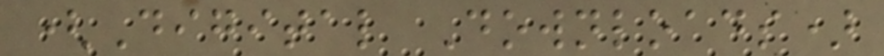(Digital Downloads)
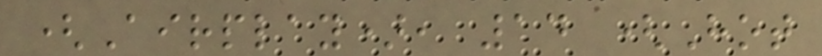(Airplay), 14 (Hot
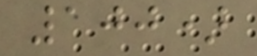100)
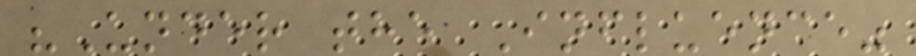"Under the Influence"
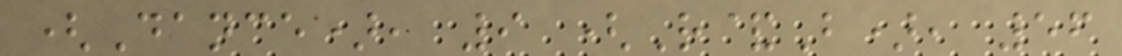(Dance), 9 (R&B), 56
